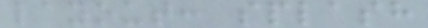layout: splash
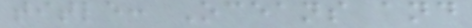title: Oceans and
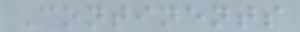Continents
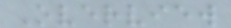Overview
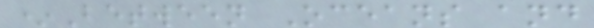*Between Oceans and
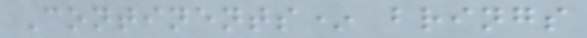Continents* brings
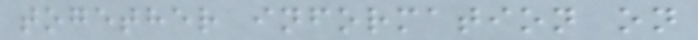together information on
